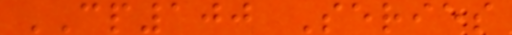CP100 Series
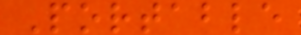Portable
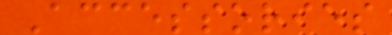Accessories
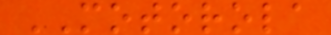MOTOROLA
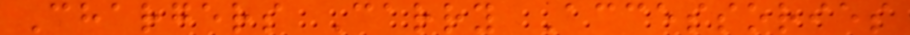Chargers Carry Accessories
